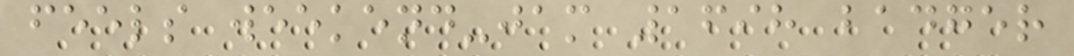feels weekend-jam 1698 badger
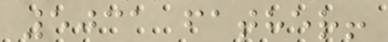5031 father!
